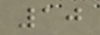10
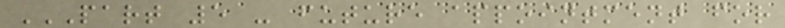PART 5 - FUTURE APPOINTMENT FOR
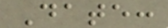Date:
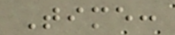Time:
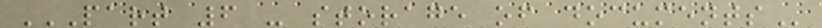PART 6 - STORAGE OF DOCUMENTS
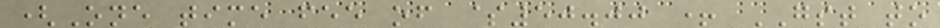(One time fee of $50.00 + GST to
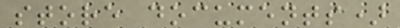store documents)
